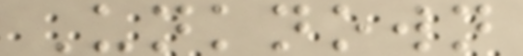Unknown
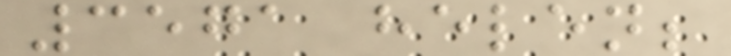3571 helen;
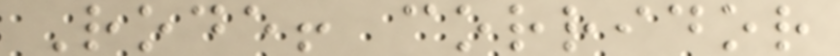Rode! corridor
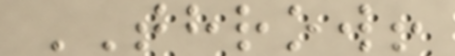THROW!
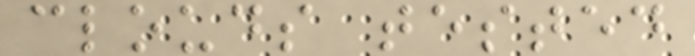clouds tested
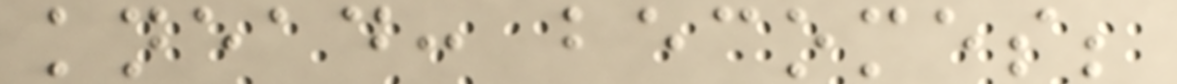knead: becomes;
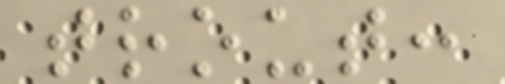trout:
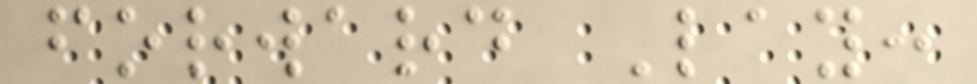forward Lay:
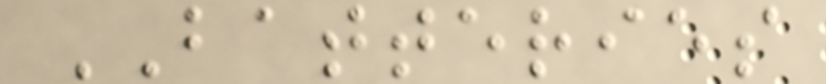BATTERIES
